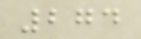274
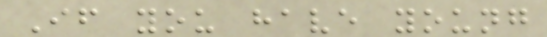If you have young
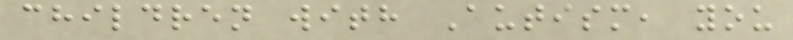children with Autism, you
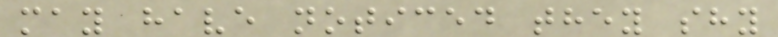may have noticed they shy
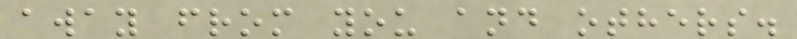away from you and others.
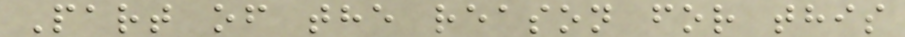Part of the reason for this
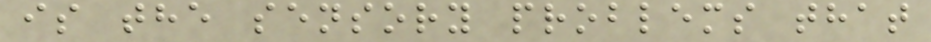is the sensory problems that
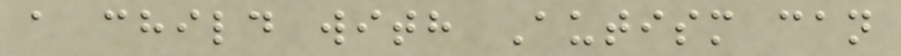a child with Autism can
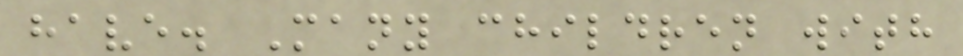have. Many children with
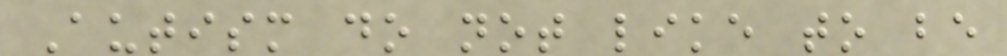Autism do not like to be
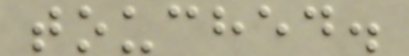touched.
